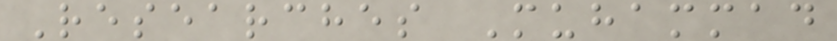Researches Muhammad
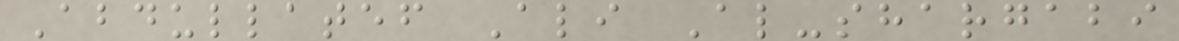Abdullatef Ali Al-shargabi
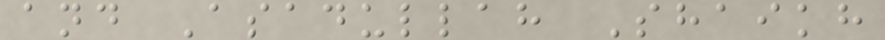and Asadullah Shaikh
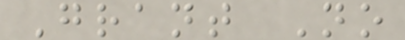Grant No
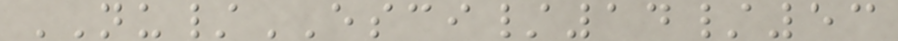NU/ESCI/14/53
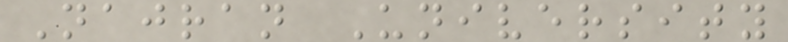Najran University
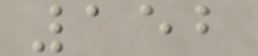152
